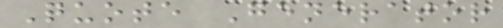Quote Generator
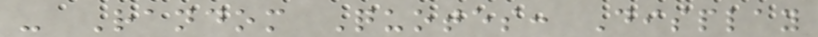- Random Quotes: Display
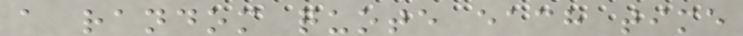a random quote each time
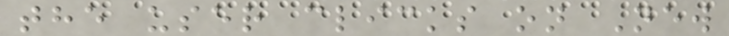the user clicks on New
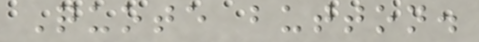Quote button.
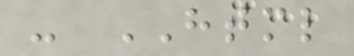- HTML
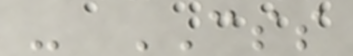- CSS
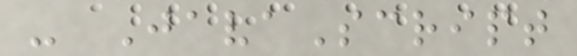- JavaScript
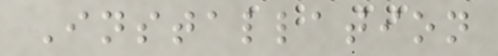Installation
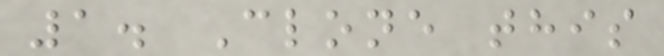1. Clone this
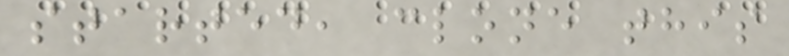started, clone this
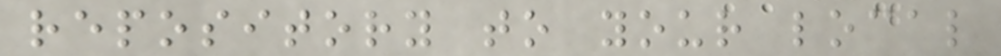repository to your local
